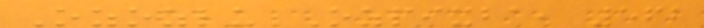Ozozlu Ozpixba, 562
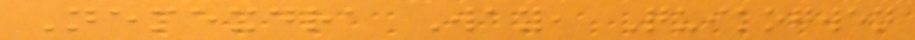Nemexdra Way, Quikogwen
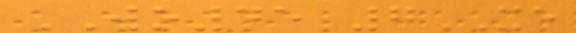WO45 7XE
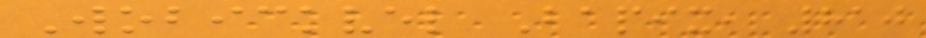Wobickvel Bapix, 810
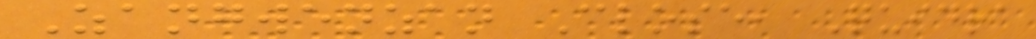Zangwenzan Close, Quidra
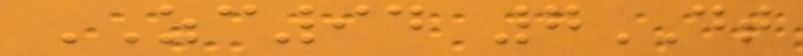ZC94 7DT
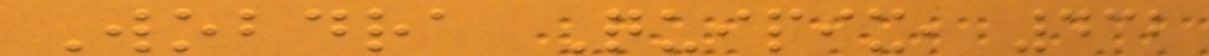Wobdra Quipix, 432
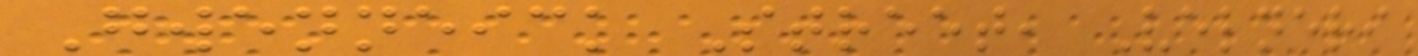Gwenneick Street, Velneri
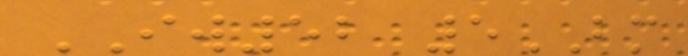IW52 5BM
